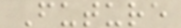Future
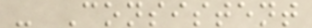- Consistent
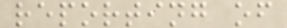reporting of
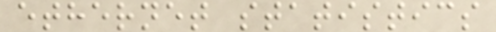ethernet statistics
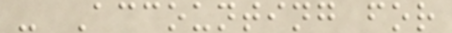- Accounting for
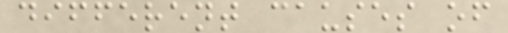different causes of
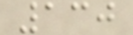130
